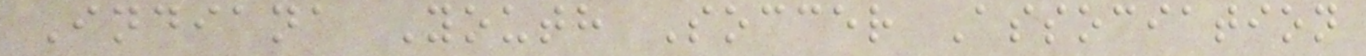Indiana Youth Soccer Association
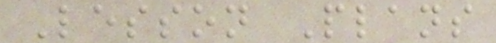Lesson Plans
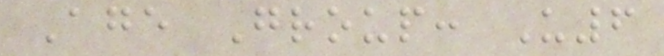Age Group: U6
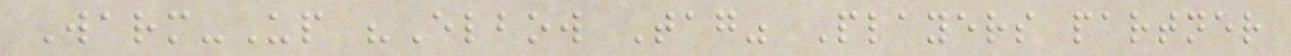Warm-Up "Elbow Tag" Players partner
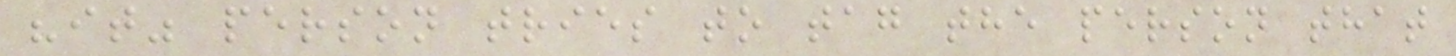"it" person tries to tag the person that
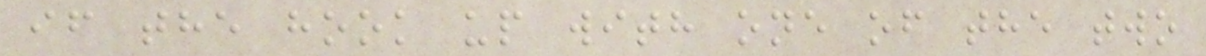if the hook up with one of the two
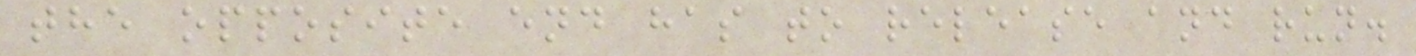the opposite end has to release and run.
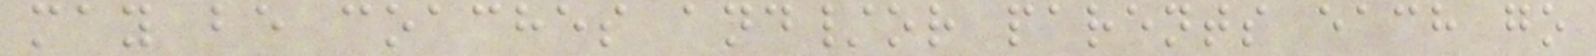may be coaches and/or parents each go
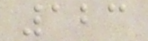123
